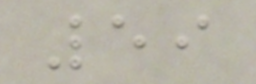59
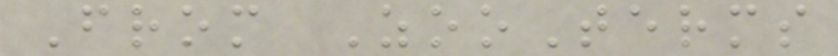From ZooTerms
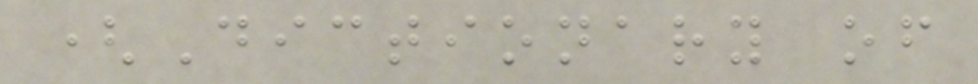(Dictionary of
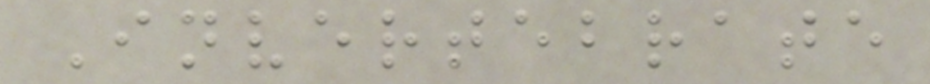Invertebrate
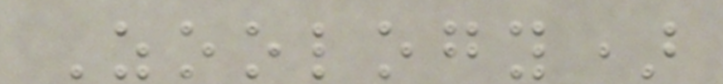Zoology)
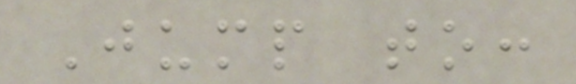Jump to:
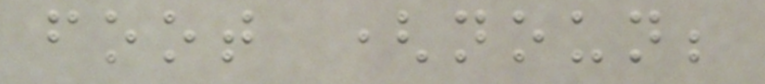foot (noun;
